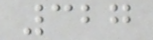327
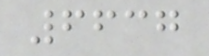6637
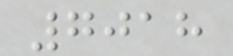7018
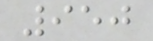950
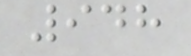948
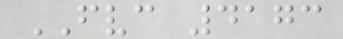FVC 4173
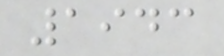1943
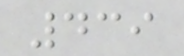439
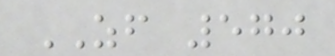ZF 570
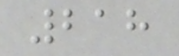218
